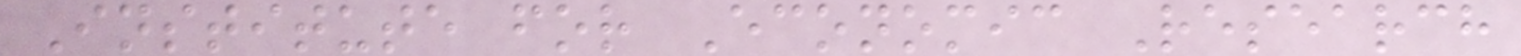Institute for Economic Research
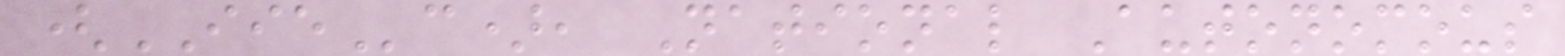(IIEc), National Autonomous
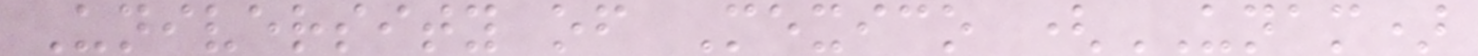University of Mexico (UNAM)
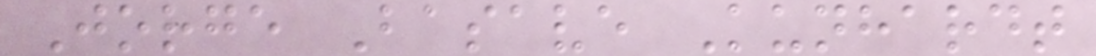Jorge Basave Kunhardt
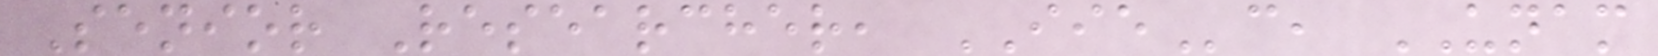Senior Researcher, IIEc, UNAM
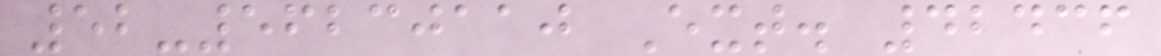52-56230110 Ext. 42436
